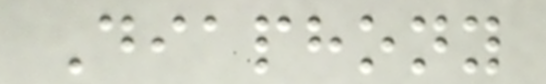Diaphony
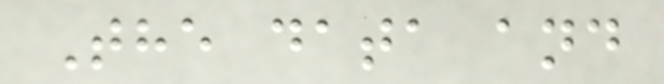The data and
